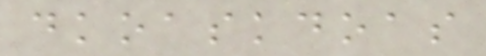dkoaskdoas
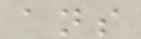ans
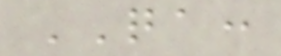QA:
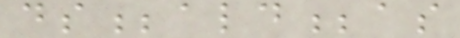ds;ald;as
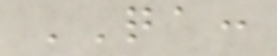QA:
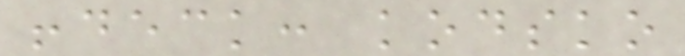!deck: kodsko
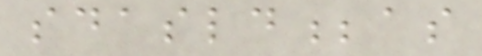sdasld;as
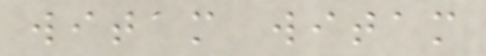witam witam
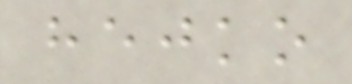hejko
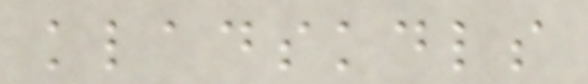kladskdls
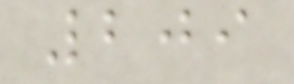209
